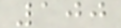100
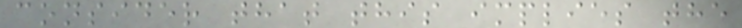consider that this implies the
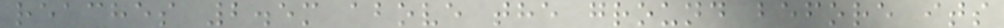reaches 2.5m above the ground before its
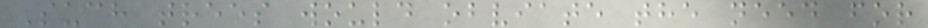Such trees would obviate the need for
